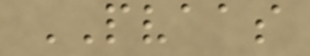PVAAS
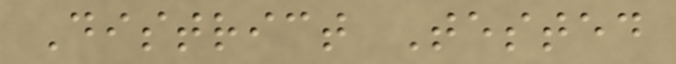District Tested
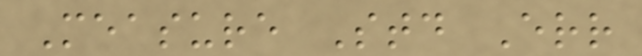Measure Std Err
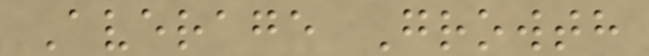Average Growth
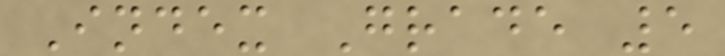Index Grade 5
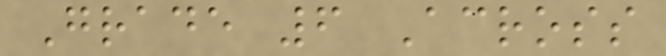Grade 6 Across
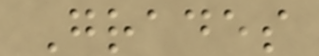Grades
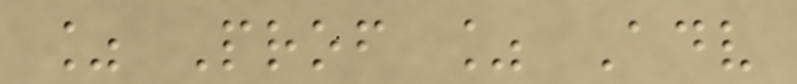% Prof % Adv
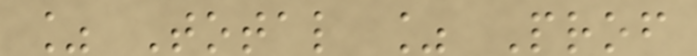% Total % Prof
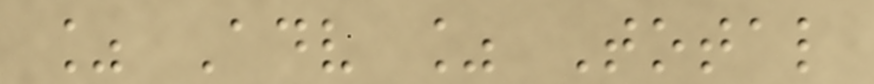% Adv % Total
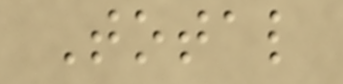Total
